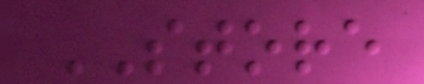STORE
